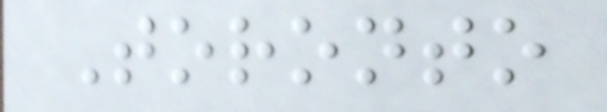Toronto
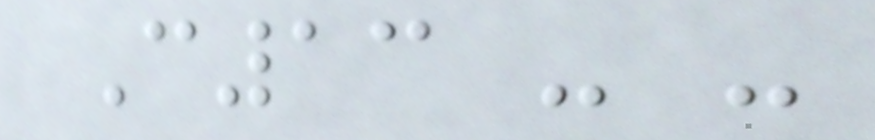C13 - -
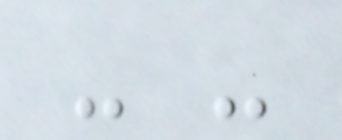- -
